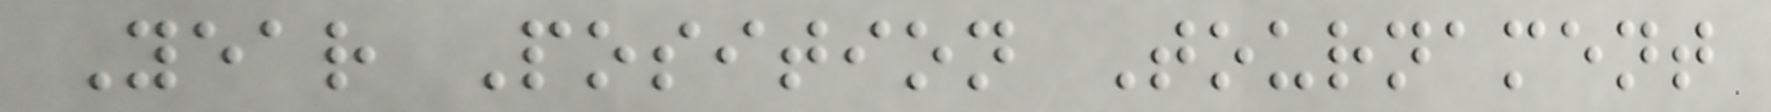Year Position Tournament
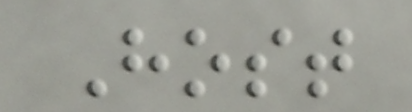Host
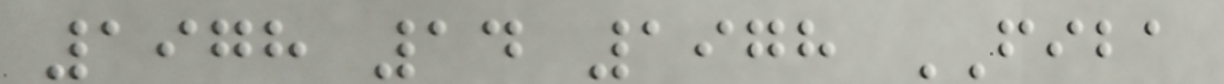1978 14 1978 FIBA
